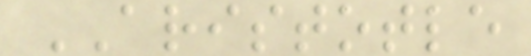ARISTOTLE
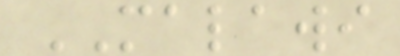MALAWI
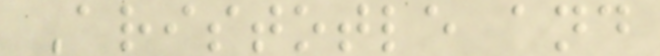Aristotle and
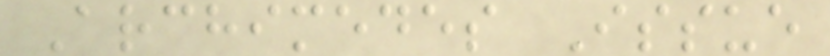Archimedes Issue
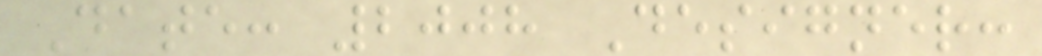Date: 2008 Designer:
